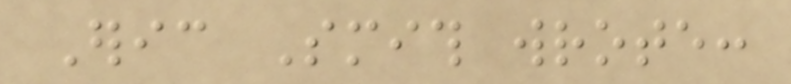Eric Smith wrote:
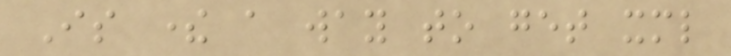Is there a way to get xml
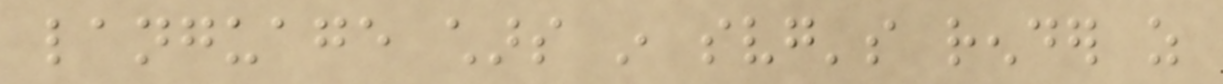language chars in svg's render as
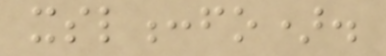xsl:fo).
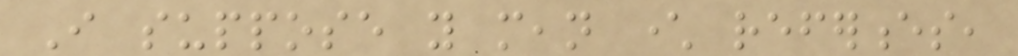I suppose you mean character references,
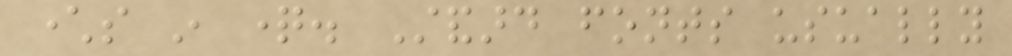characters in question. Standard fonts usually
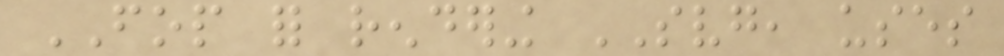FOP for rendering SVG, uses
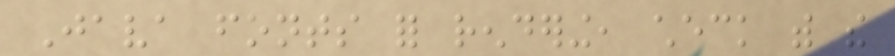Java fonts for rendering, check with the
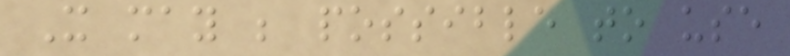It may be possible to use
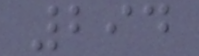294
